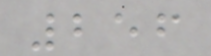256
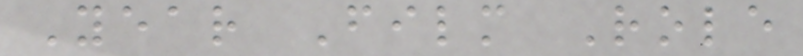Year Film Role
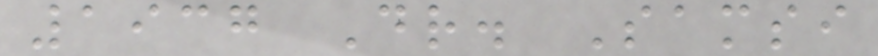1937 Dr. Samsi
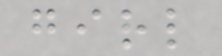girl
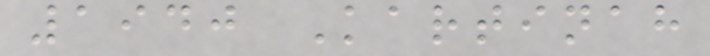1940 Kartinah
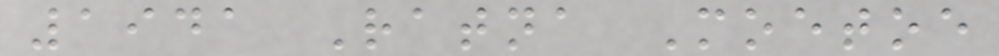1941 Ratna Moetoe
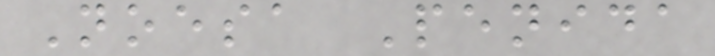Noesa Penida
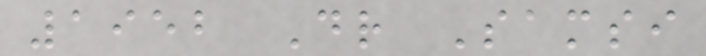1952 Dr Samsi
